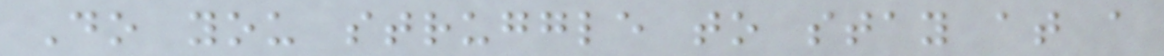Do you struggle to stay at a
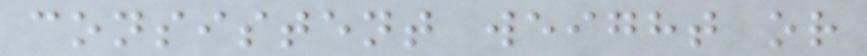consistent weight or
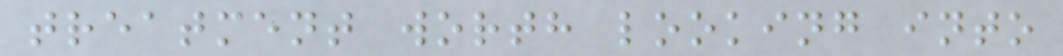treatment worth looking into
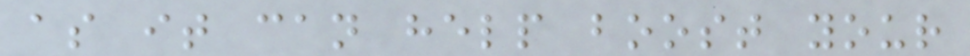as it can help boost your
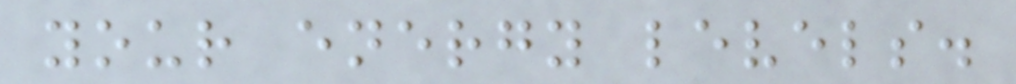your energy levels.
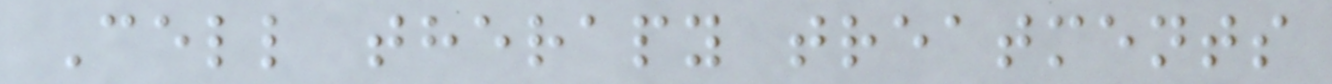Cell therapy treatments
